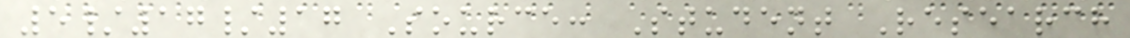5/17/17 Source: Student Research
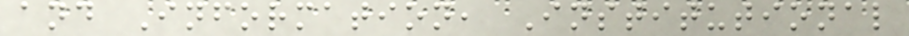and Information, Institutional
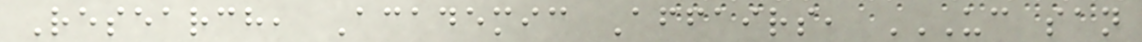Research, Academic Affairs, UC SAN
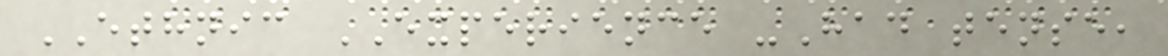ETHNIC EXPERIENCE -Had tense,
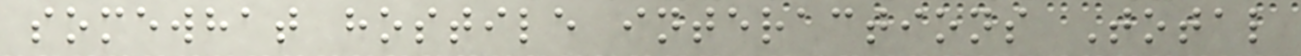somewhat hostile interactions Total
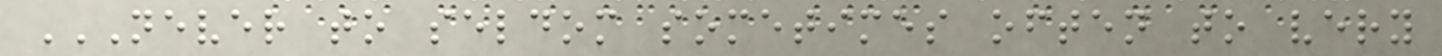NEVER TO SELDOM SOMETIMES OFTEN TO VERY
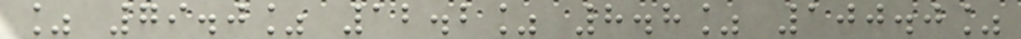% 79.0% 12.2% 8.8% 100.0%
